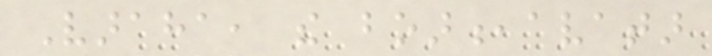Varaha, the boar,avatar
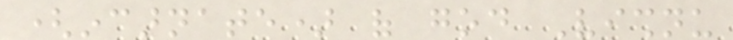(incarnate) of god Vishnu
